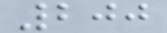200
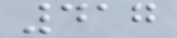417
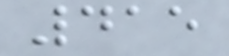415
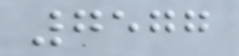7577
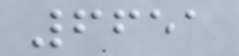6651
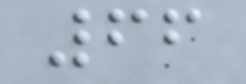66
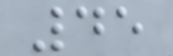45
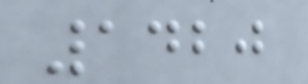1420
